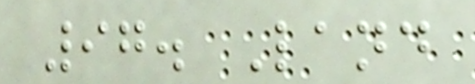97. Land
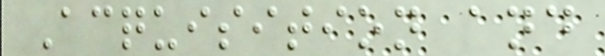Acquisition and
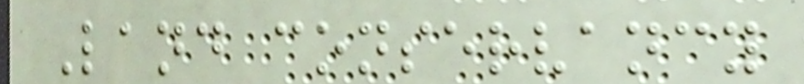Land conservancy
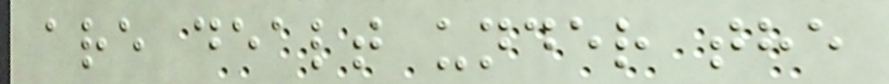are dealt under the
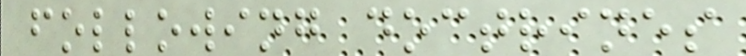following doctrines
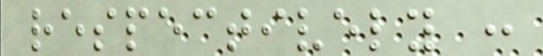respectively :
